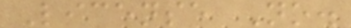License No.
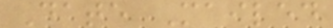Date Mailed
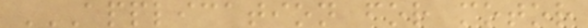APPLICATION FOR MOTOR
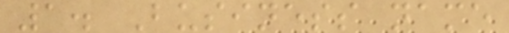1. Business name
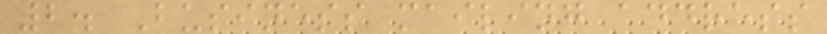2. Business mailing address
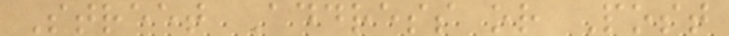Street Address or Post
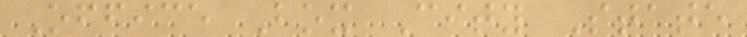Office Box City State
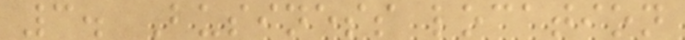3. Business location
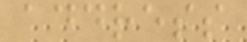address
